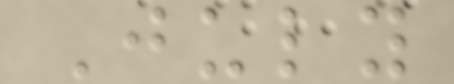July
